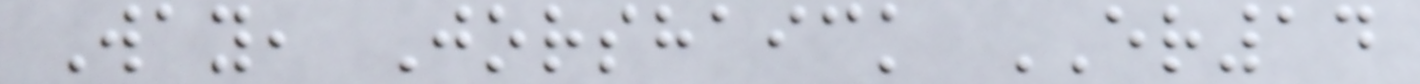Way, Jorshaick ER14
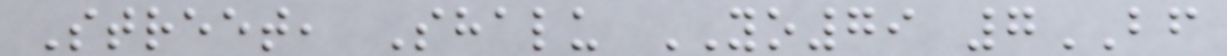Street, Shalu YO79 7BF
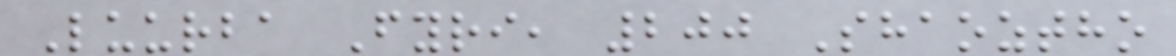Luurba Fyri, 200 Shaoztho
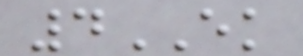4EK
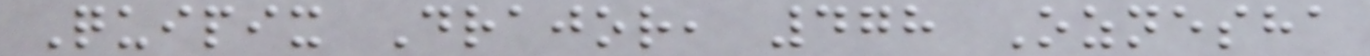Quipix Drajor, 478 Oznesha
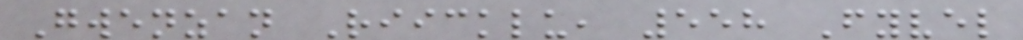Gwenzan Riicklu, 558 Fyvel
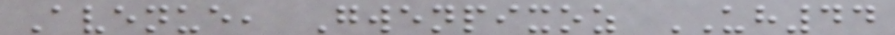Avenue, Gwenpixoz UH44
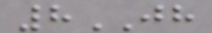8JH
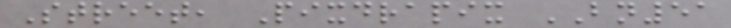Street, Pixdrapix BN51
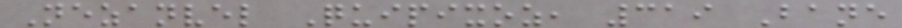Nezanvel Quipixoz, 319 Bane
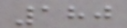180
